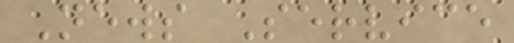News Service
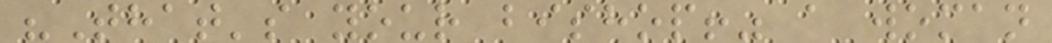"That's your bishop!" a woman
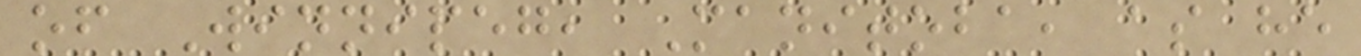of Winnipeg, Manitoba, as he
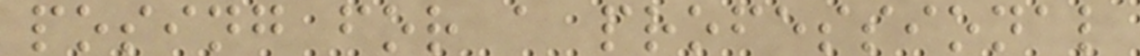posing for a professional
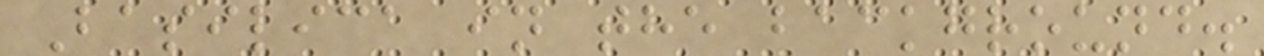Basilica in the background.
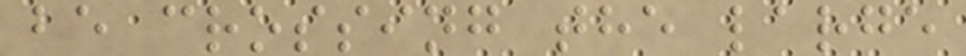be crossing the large
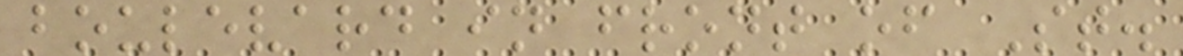boulevard in front of St.
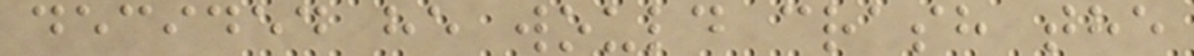decided he would crash the
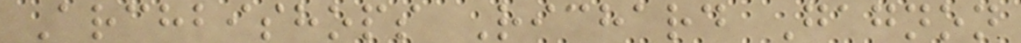Archbishops Richard Gagnon
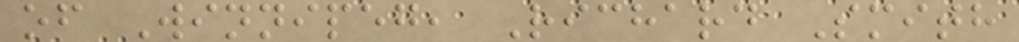of Winnipeg, Richard Smith
